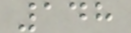148
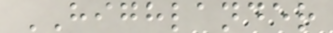HIGHLANDER
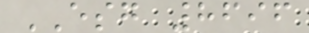ESG 8696
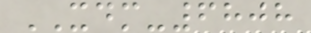XDM-6808
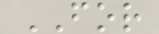FOR
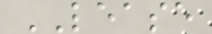LEASE
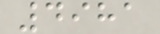4981
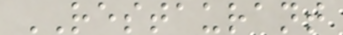RESTAURANT
